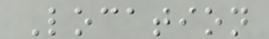Location
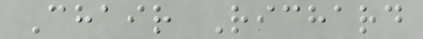Chair Richard
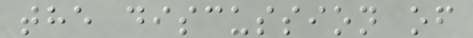the discussion of
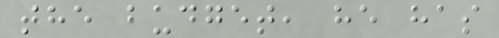the budget, he has
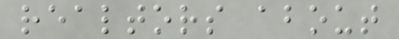realtors about
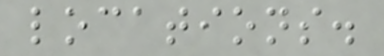locations.
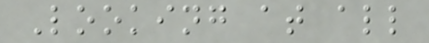Looking at all
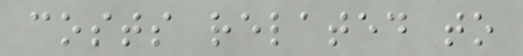costs related to
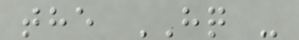the HQ -
